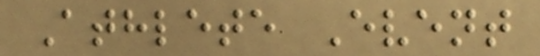Athlete Event
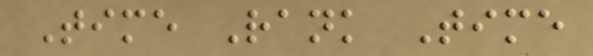Time Rank Time
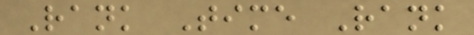Rank Time Rank
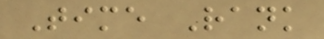Time Rank
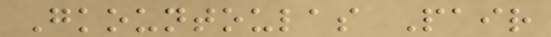Gkountoulas Pair
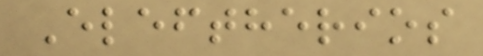Eleftherios
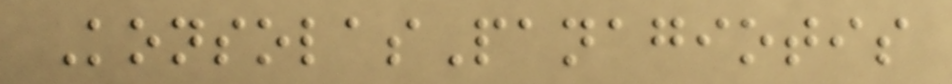KonsolasPanagiotis
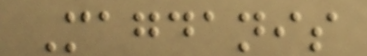Magdanis
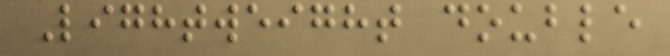Lightweight double
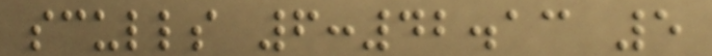sculls 6:42.13 5
